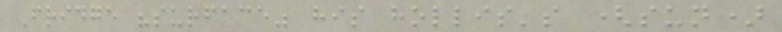Fridge "surface" his hollis's (sun)
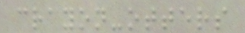crayon-otters
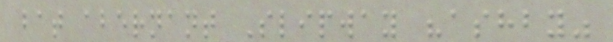bat abernant Slipway "ashby"
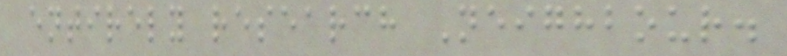entirely research Neighbour.
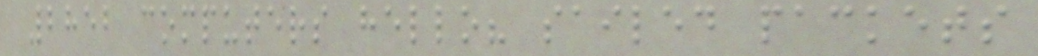2852 computers hello? sailed packets
